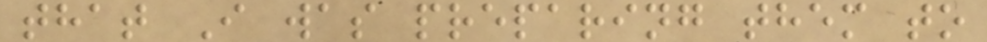that I was preparing them to
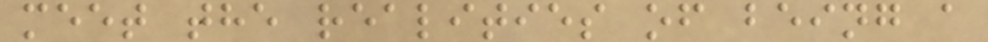meet the realities of being a
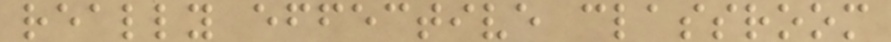really effective classroom
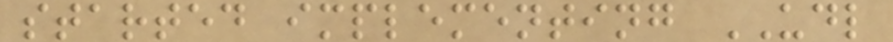started implementing UDL
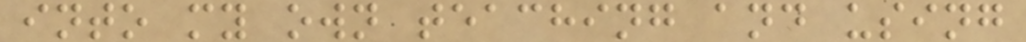into my own teaching and using
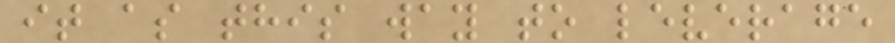it as this way to leverage
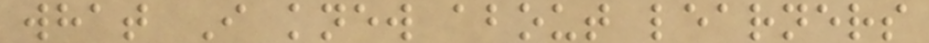what I knew about learners
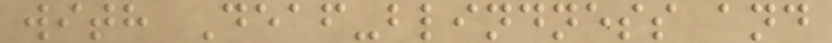with Deaf-blindness and
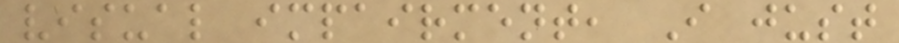visual impairment, I just
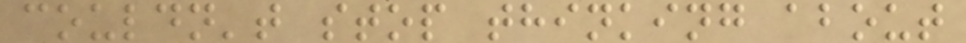couldn't stop thinking about
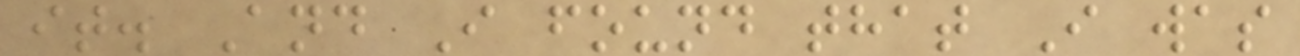it. And I found that I was
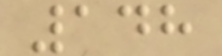148
